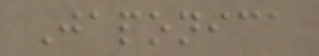Japonica
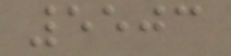5503
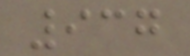937
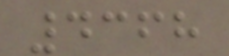4368
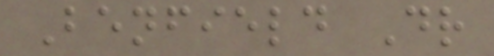Benfield Dr
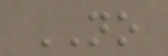NO
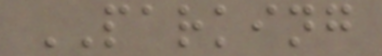PARKING
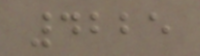4225
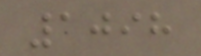1098
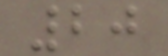20
